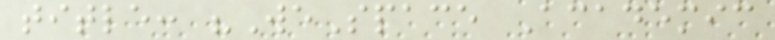title: "WeSpace Academic
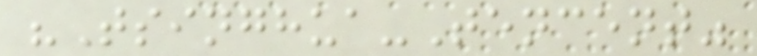"Tsinghua-Tencent"
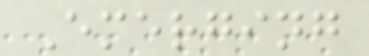Emerging
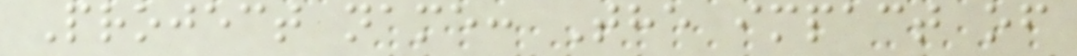Project name: The impact of
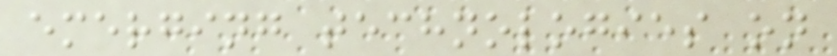emerging technologies on
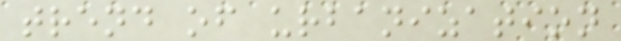trend of urbanization
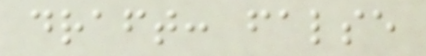draft: false
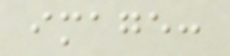image:
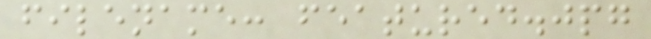filename: featured.jpg
